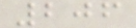206
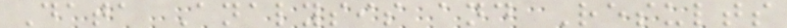Data Analysis and Results
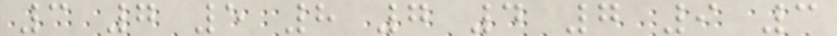3 7 5 8 7 4 7 9 3
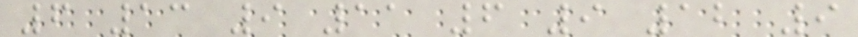6 13 9 11 6 9 12 9
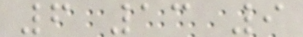6 13 9
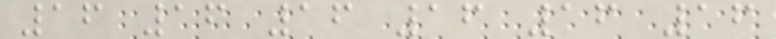16 16 16 16 16 16
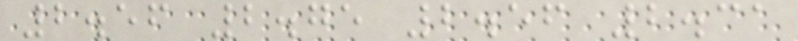2.56 2.75 2.56 2.31
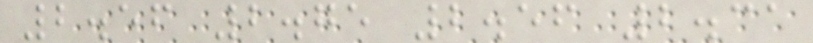2.56 2.75 2.56 2.31
